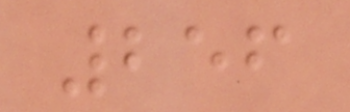256
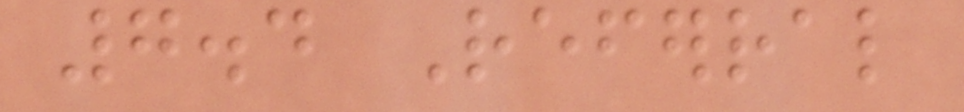7.4 Referral
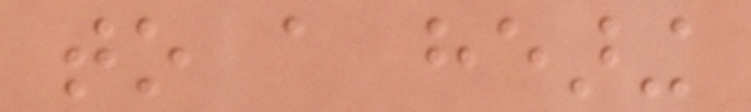to a hearing
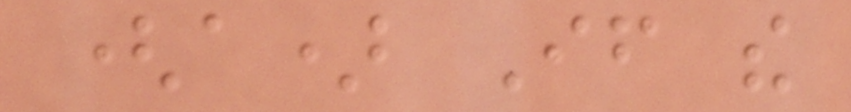(a) If the
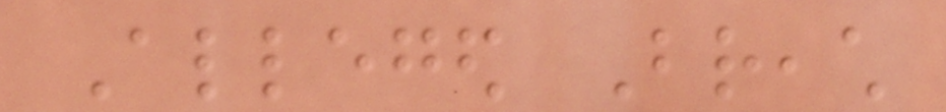Alleged Breach
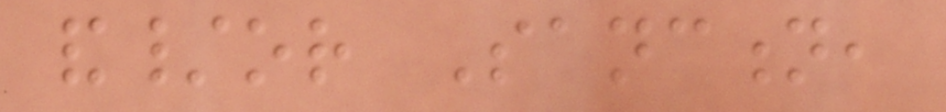and/or Sanction,
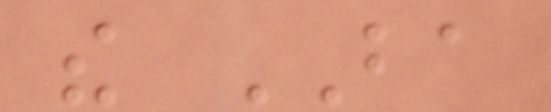the BA
